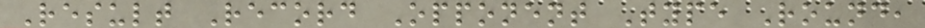Result Record Opponent Type Round,
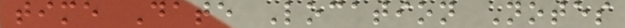time Date Location Notes
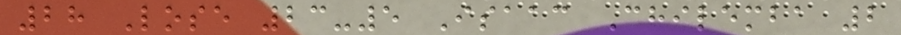28 Lose 23-5 Isaac Chilemba 2
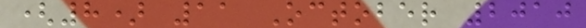(8) 11 October 2010
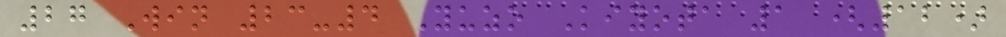27 Win 23-4 Yuzo Kiyota 1 (12)
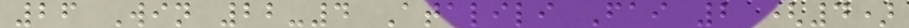26 Win 22-4 Atalili Fai 2 (4)
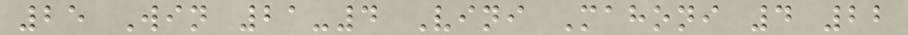25 Win 21-4 Vini Mahoni 4 22
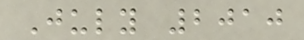July 2010
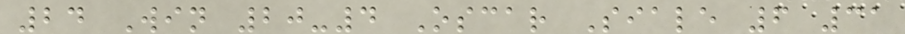24 Win 20-4 Oscar Siale 6 31
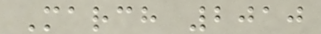March 2010
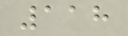118
